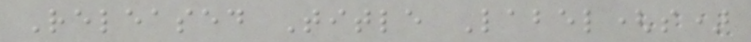Released Title Label(s)
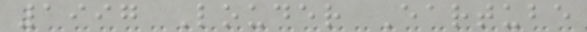1997 Louder Eartube
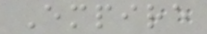Empire
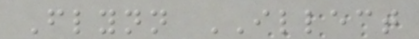Flynn ILLECT
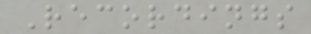Recordings
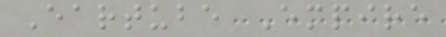Eartube Empire
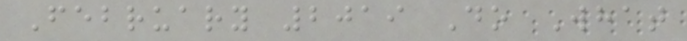February 2019 Do What
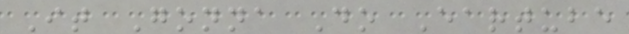It Gonna Do Eartube
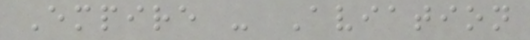Empire - Aviation
